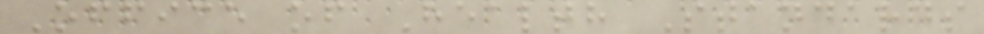Office of Health Standards
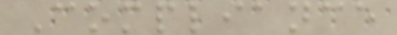Compliance
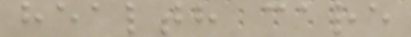health care
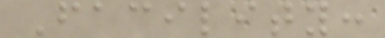Facility:
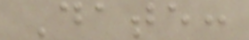Date:
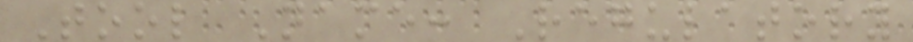Tool Name: Regulatory
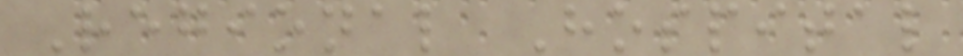Regional Hospital
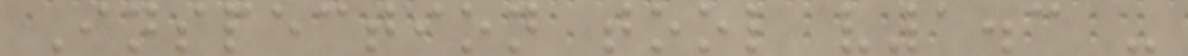Inspection tool v1.3 -
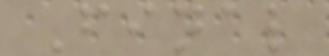Final
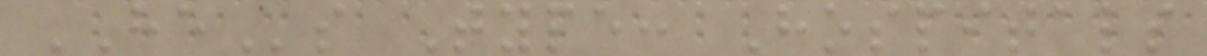HEs Type: Hospitals
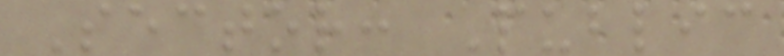Sector: Public
